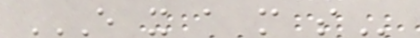E X A M S
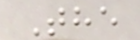The
